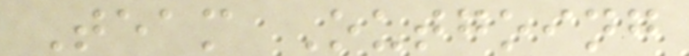Team Outgoing
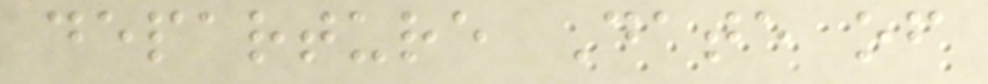departure Date of
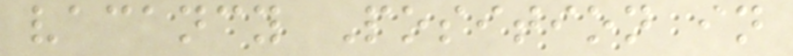vacancy Position in
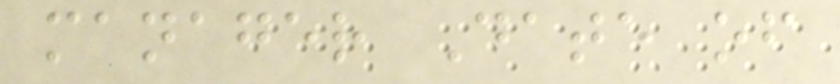manager Date of
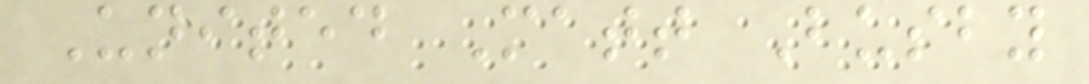United Matt Busby
